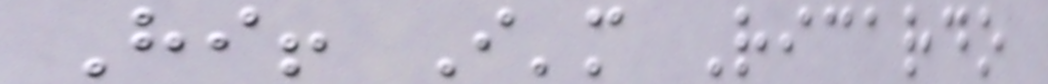Hi! I'm Ricardo
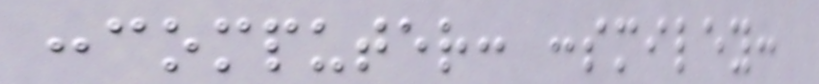:computer: :smiley:
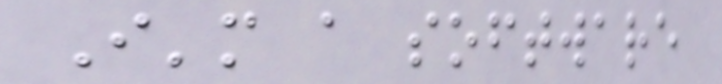I'm a software
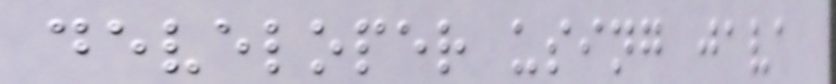developer using java
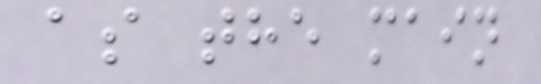as the main
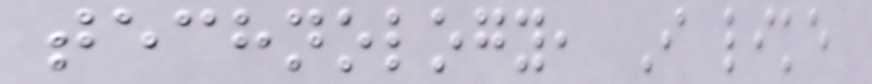technology, I like
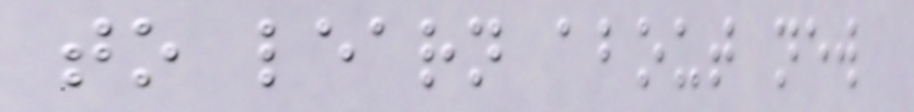to learn about new
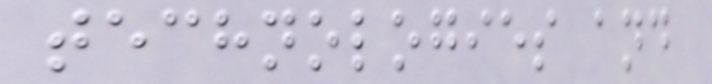technologies and
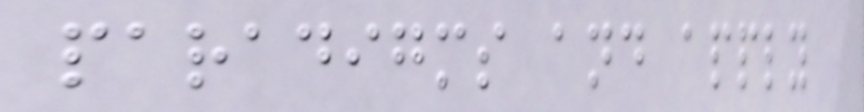paradigms and apply
